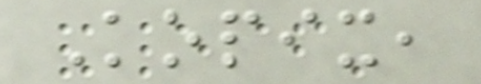Kopix,
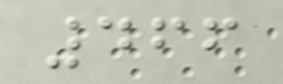466
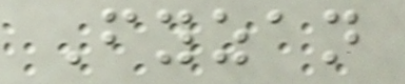Fyzan
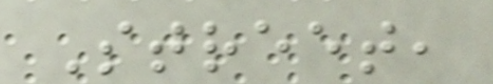Street,
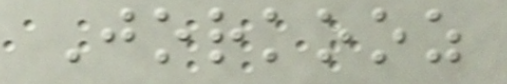Jorkooz
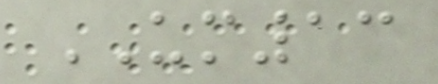UM13
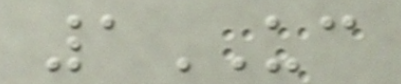1UC
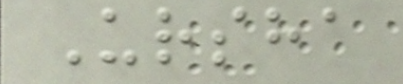Ursha
